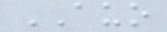AUO
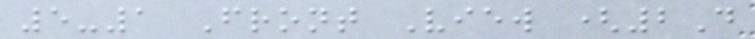5-1 Front View (2D
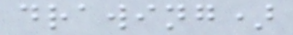drawing)
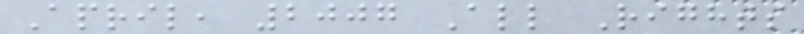April, 2007 All Rights
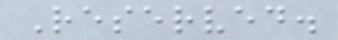Reserved.
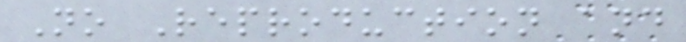No Reproduction and
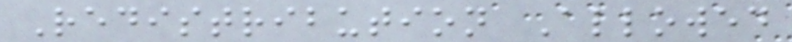Redistribution Allowed
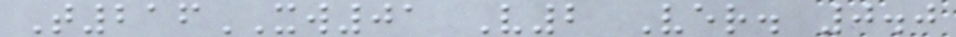T216XW01 V2 Ver. 0.0
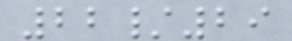22/29
